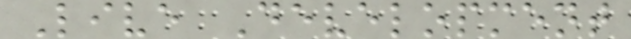Live Development
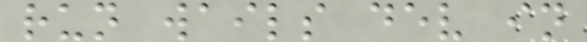run wails dev in
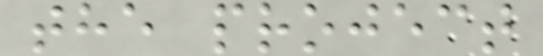the project
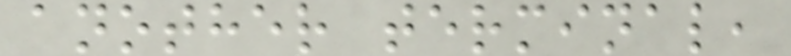another terminal,
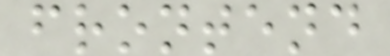frontend
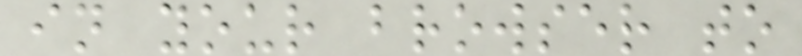in your browser to
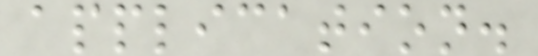application.
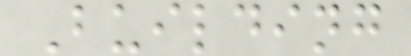Building
